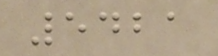5421
